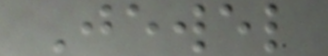Jewel
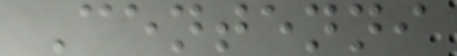Centenni
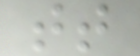tt
